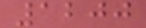1200
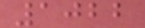1022
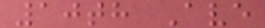10th Ave
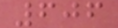606
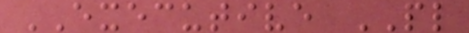EXECUTIVE PL
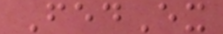FedEx
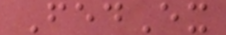FedEx
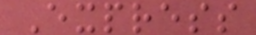Express
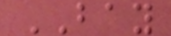BAY
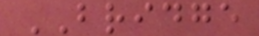BRIDGE
